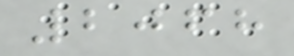2068
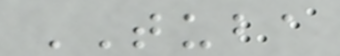TUBA
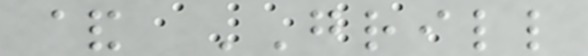& GRILL
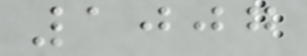1007
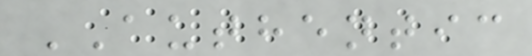AUTHENTIC
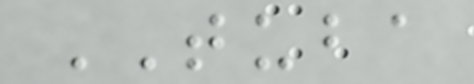TUBA
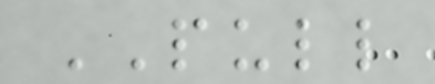PULL
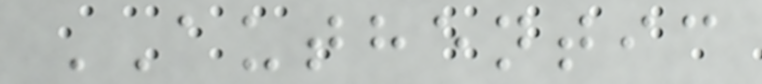AUTHENTIC
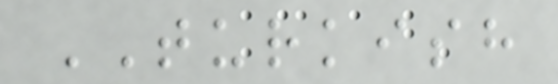TURKISH
